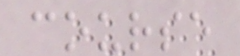course
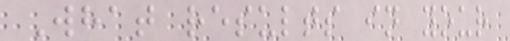What results in your
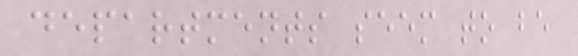departments seem to be
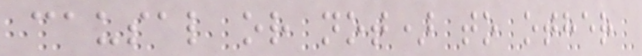causal or not) to other
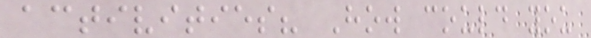activities? How could you
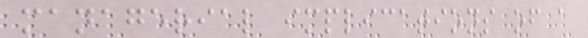managerial implications of a
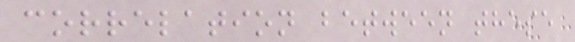correlation between these
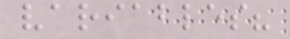variables?
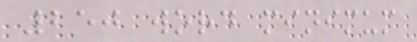250 word minimum
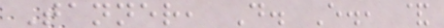Tanner, D. E., &
